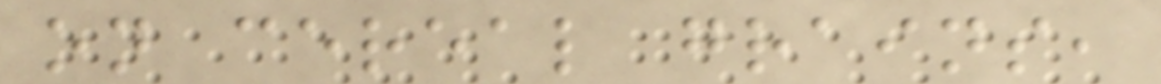on cereal grains,
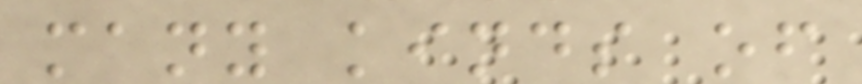many kinds of
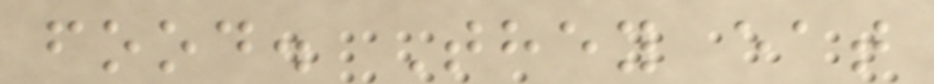food. They eat
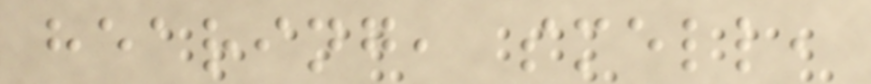hearing, smell,
